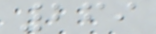269
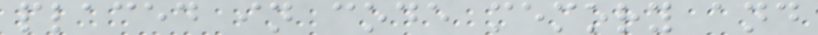placed in code memory and
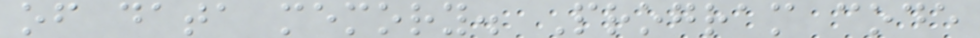of data memory. Program code
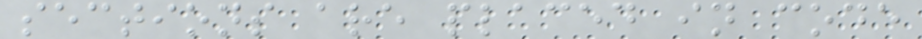sections are placed in code
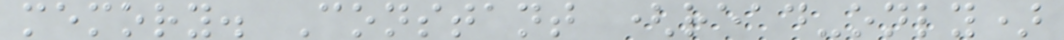memory. Constant (read-only)
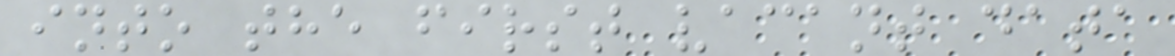into the first vacant data
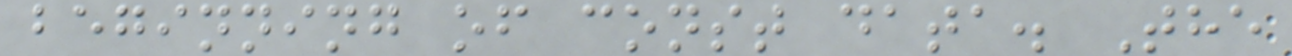beginning of const data. The
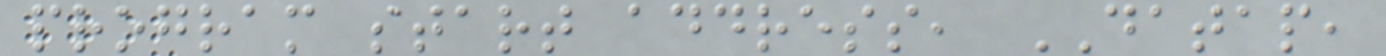program start address, DATAP,
